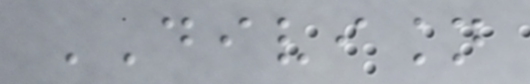DIVISION
